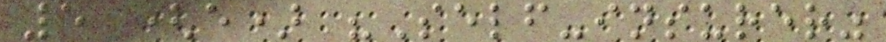5 (e) "Self-insurer"
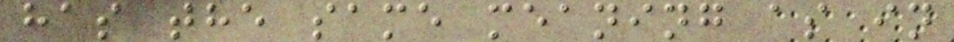has the same meaning as in
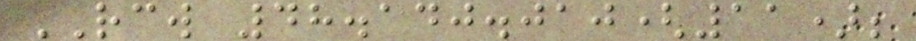RCW 48.140.010(11);
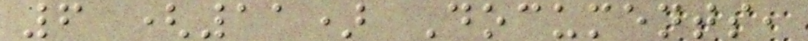6 (11) Documents,
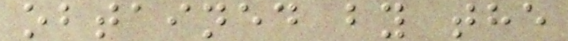obtained by the
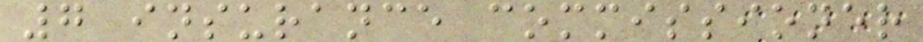7 insurance commissioner
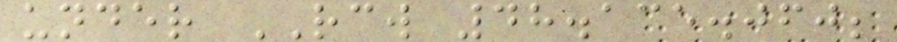under RCW 48.135.060;
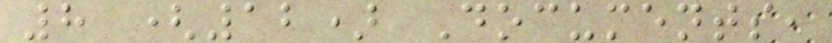8 (12) Documents,
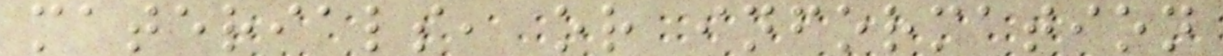materials, or information
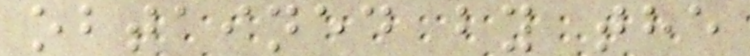obtained by the
